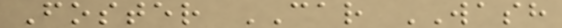Foster CAR WASH
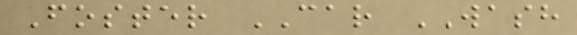Foster CAR WASH
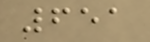651
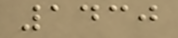1430
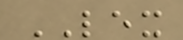LEX
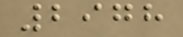2978
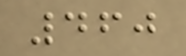460
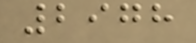2978
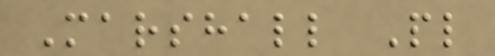Marshall Pl
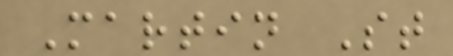Martin St
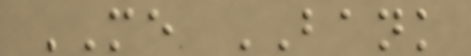ME BANK
